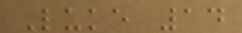Luke 14
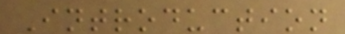Introduction
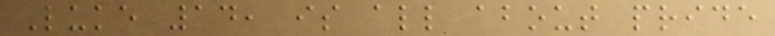Luke 14, is all about pride
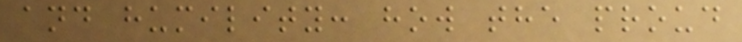and humility: how the proud
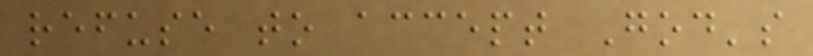refuse to accept God's
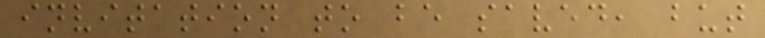invitation to be saved, but
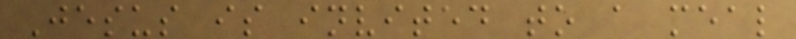Jesus is invited to a meal
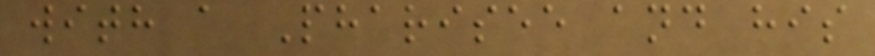with a Pharisee and his
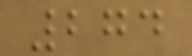274
